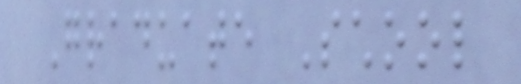Graduate School
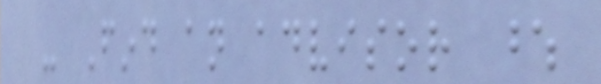- Find an advisor whose
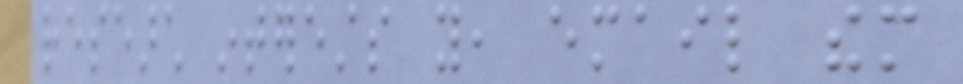research interests you, email them
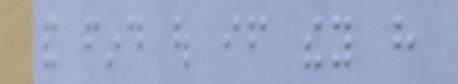and find out if they have
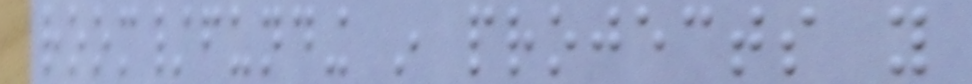room/funding in projects you
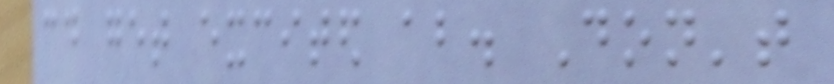could get excited about. Don't
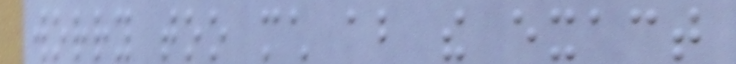worry too much about the exact
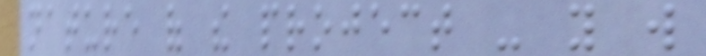nature of the project - you will
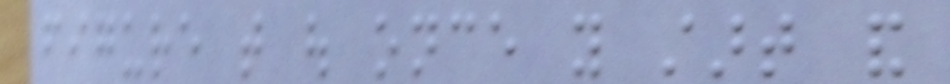figure that out once you start and
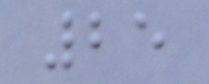25
